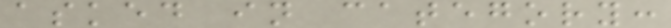asked in category:
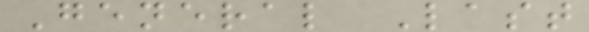General Last
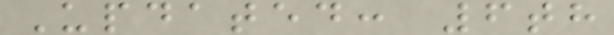Updated: 6th
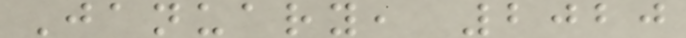January, 2020
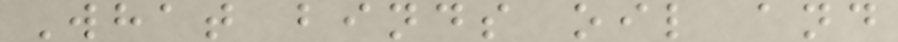What binds oil and
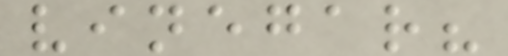vinegar?
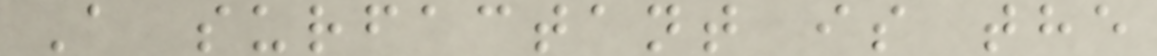A surfactant is the
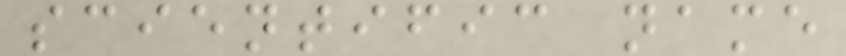scientific name
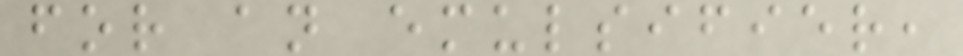for an emulsifier,
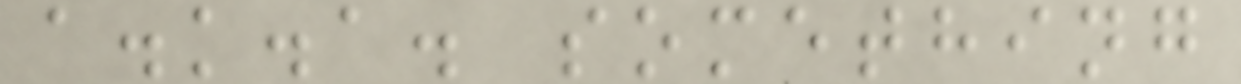a.k.a. something
